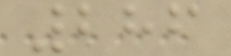286
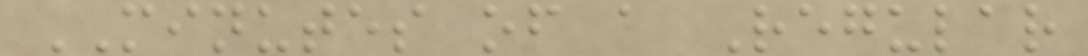MINUTES of a Regular
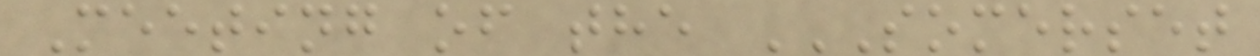Meeting of the SOMERSET
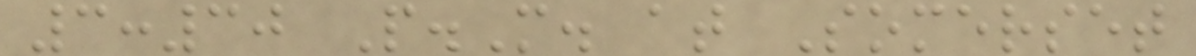3:30 P.M. at Somerset
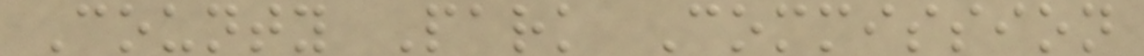County Park Commission
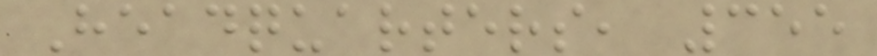Headquarters, 355
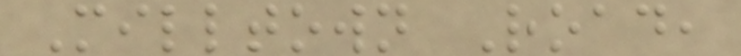Milltown Road,
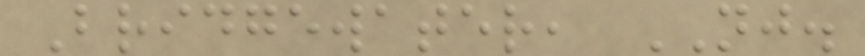Bridgewater, NJ.
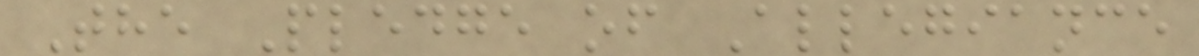The Pledge of Allegiance
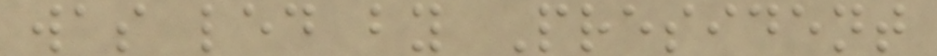was led by President
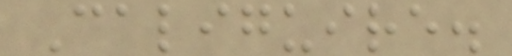Caliguire.
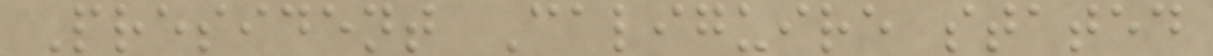President Caliguire stated
